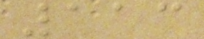113
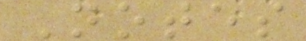Notes
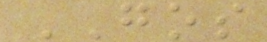GOS
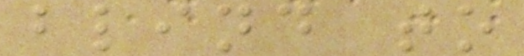blind to
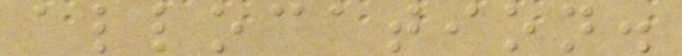allocation.
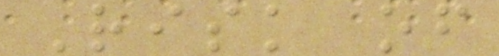Risk of
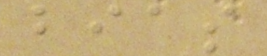bias
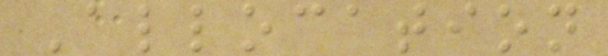Allocation
